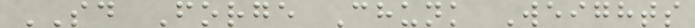SD Forge Chunk Weights
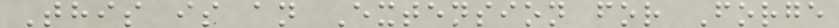This is an Extension for Forge
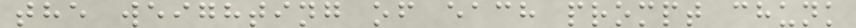the weighting of each prompt chunk
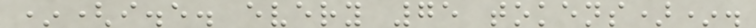*(i.e. every 75 tokens)*.
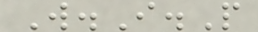W.I.P
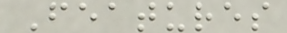Features
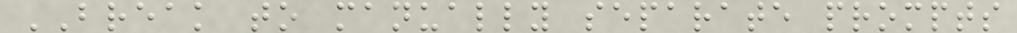BREAK to manually separate prompts
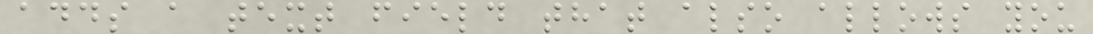adds a text field that also allows you
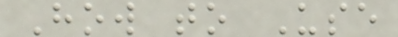How to Use
